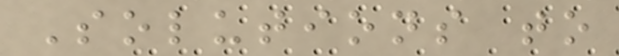Solutions to
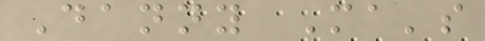Danny Ma's
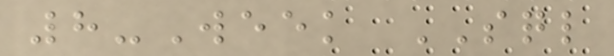8-Week SQL
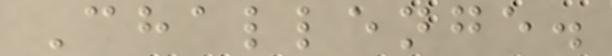Challenge.
